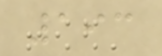193
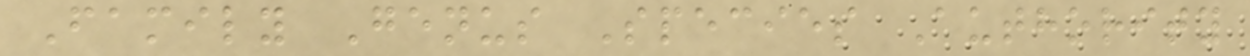Family Genus Species Authority
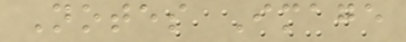Notes Image
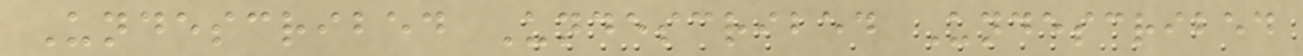Undescribed Undescribed Undescribed
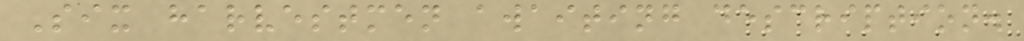Six harvestmen awaiting description.
